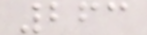263
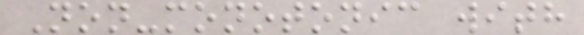Non-monotonic with
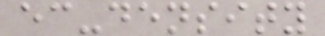ec-density
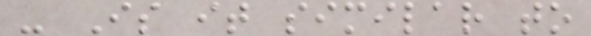- Is it similar to
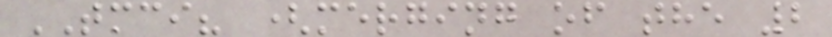TMCI? (merging of the 2
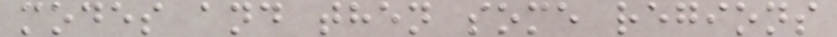modes and then some regions
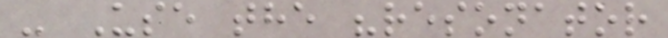- Use the "resonator
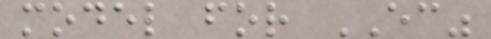model for EC"
